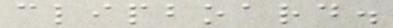clipboard.
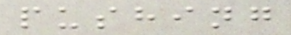pushing
